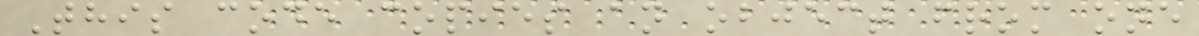This code copies an object from one
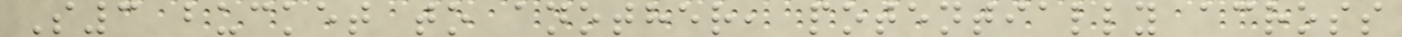S3 bucket to another, potentially across
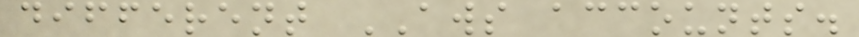different AWS accounts.
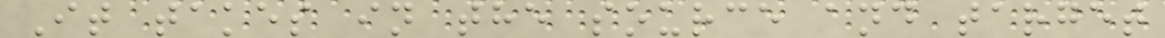It takes in the source and target
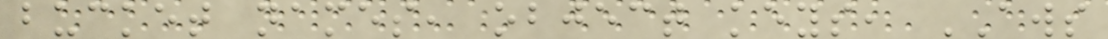bucket names, object keys, AWS
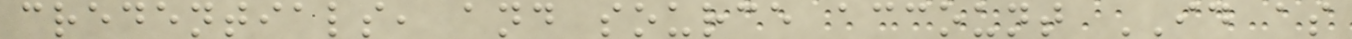credentials, and source account ID as
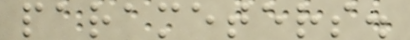parameters.
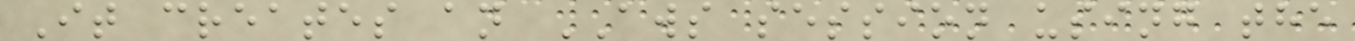It creates an AWS session using the
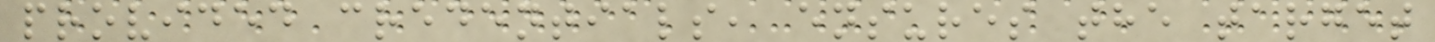provided credentials, ensures the target
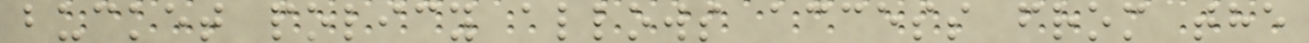bucket policy allows access from the
